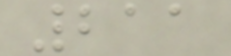211
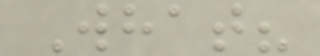What?
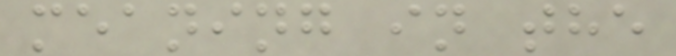meaning in the
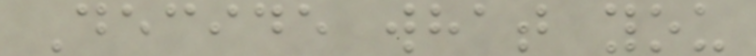Decide what you
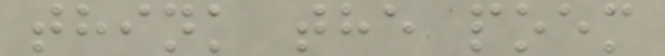think the poem
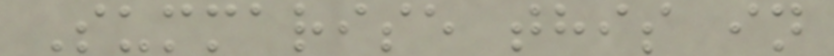Summarise this in
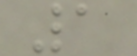1
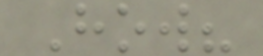How?
